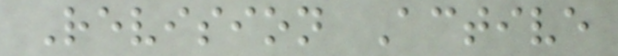Revision Active
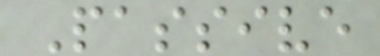Passive
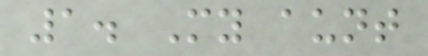1. My aunt
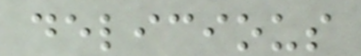delicious
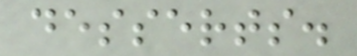desserts.
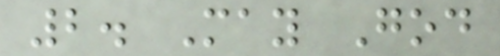2. May God
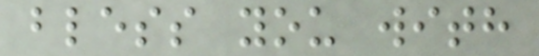bless you with
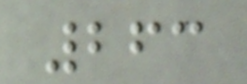263
